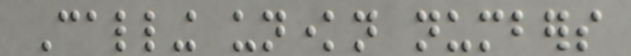Calling unknown numbers
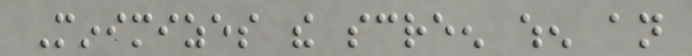Minimizes the screen when an
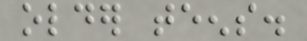older teens.
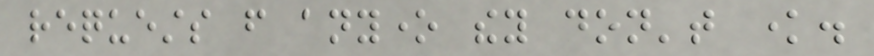requests from anyone they don't know.
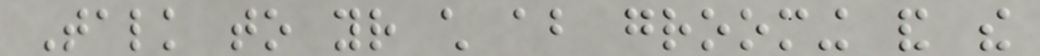Talk to your child about grooming and the
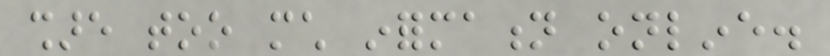share too much information online.
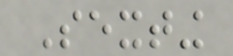Sexting
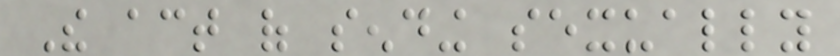The act of sending sexually
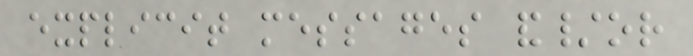explicit messages and/or
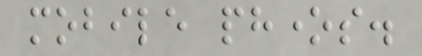mobile phones.
